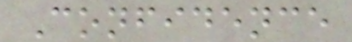Confidence
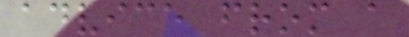advice from a
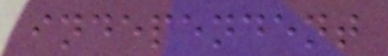independent
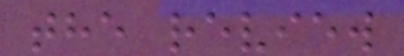the review
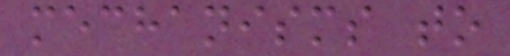mechanisms to
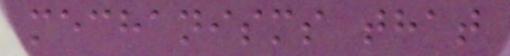mechanisms that
